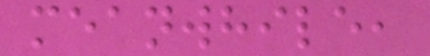meanwhile,
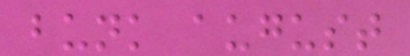bunk august
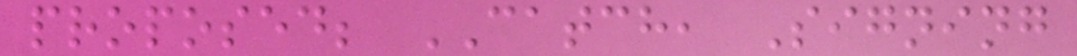proposed; CATCH, Signing
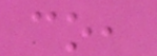co,
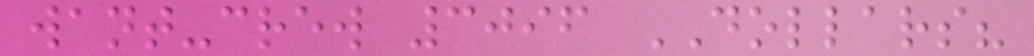want-crew 3096 DOLLARS?
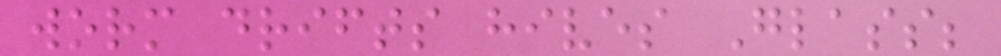worm drifts hives Glass;
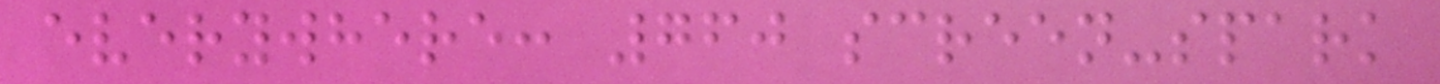everywhere: 760 screen-spark
